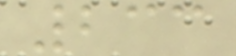233
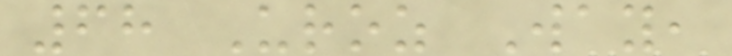68 Uroz Way,
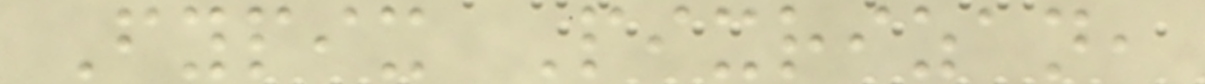Fypix Pixrizan,
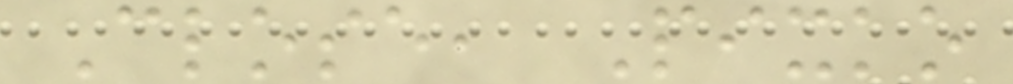Close, Pixko
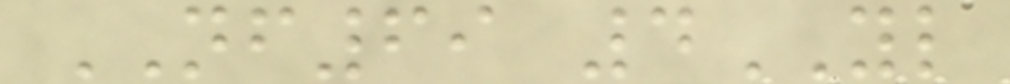NF69 4YL
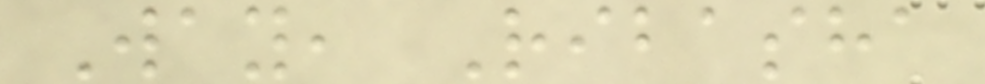Way, Ribasha
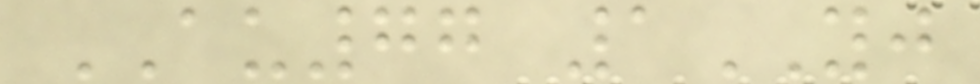AU77 1YJ
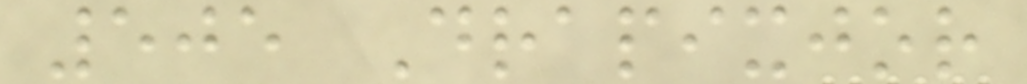505 Drapixjor
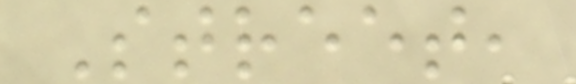Street,
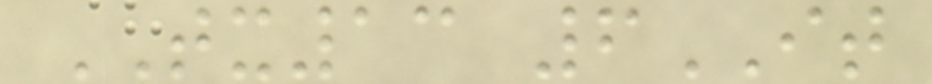TX13 6IT
